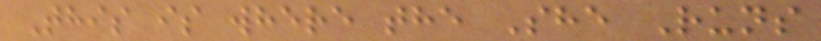This is where the She Runs
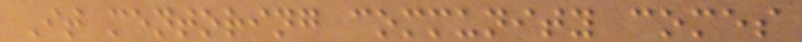It mentoring community comes
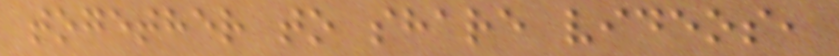together to share videos,
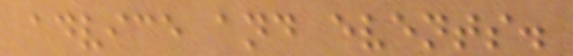advice and events.
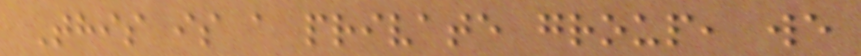This is a private group, we
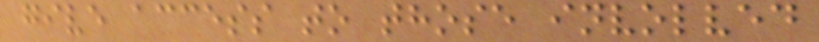give access to those involved
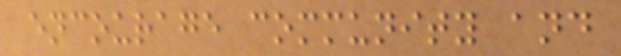encourage community and
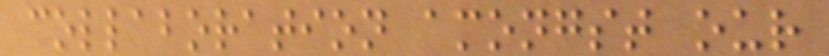collaboration amongst our
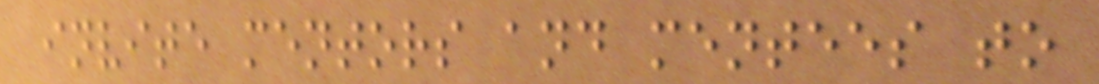invite mentors and mentees to
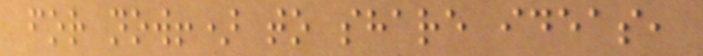for now!) to share ideas,
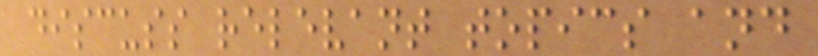discuss relevant topics and
